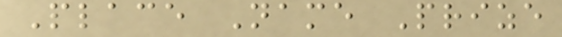Place Name Prize
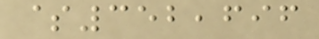$352,696
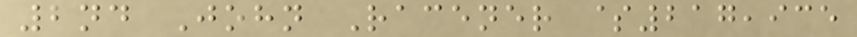2nd John Racener $217,935
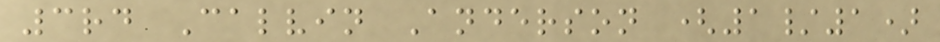3rd Calvin Anderson (1/1)
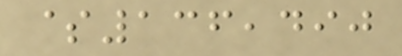$136,490
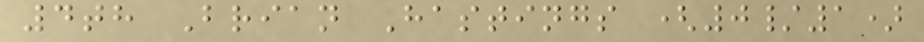4th Brian Hastings (0/1)
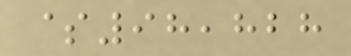$98,828
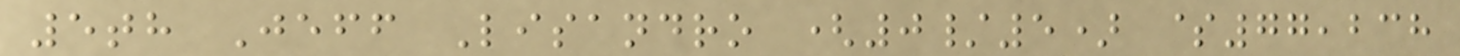5th Jeff Lisandro (0/5) $77,238
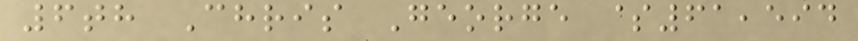6th Chris George $61,594
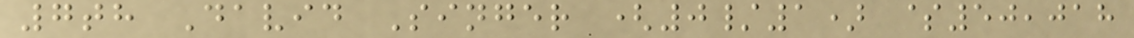7th David Singer (0/1) $50,018
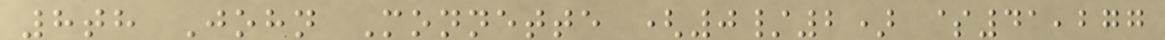8th John Monnette (0/2) $41,277
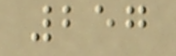257
